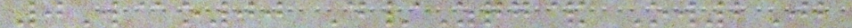0W@o00 D/Zqg& Ow2Jb
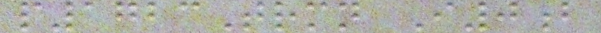p1723Trmn I0b
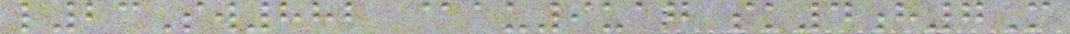l23Sw882 @au9uag sk4h7M
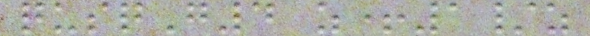qusqG4 z+1/z
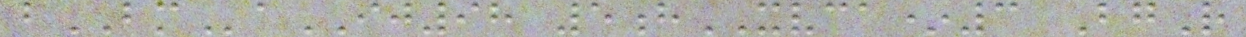bBMaIJ98 5hXVCA*3 BgR
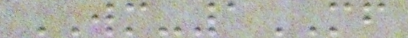WM-1MF
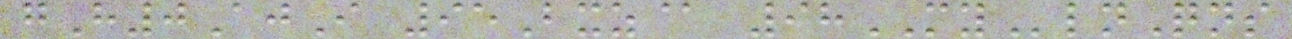gH0AjI 95Bxz@ 98MYlnQns
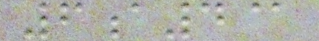6a4@
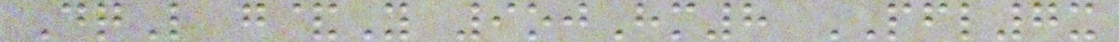DqL g&Y 9ojHm8 PFL7x
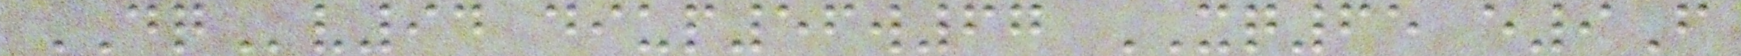DQv94 diup56w67 XQ65 e9F
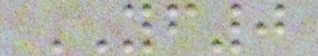YF0
